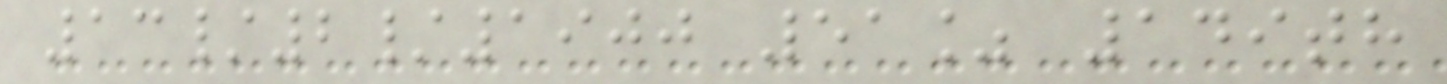13/2/1900 51% 149th
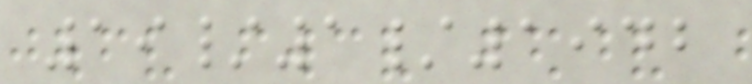19/1/1942
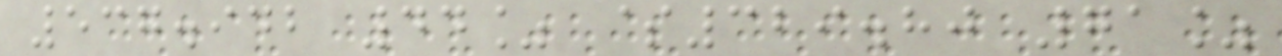537.942 44% $329.80 71%
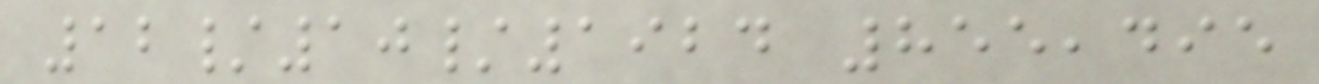12/10/1924 855,495
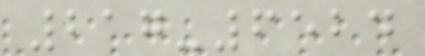217-6524
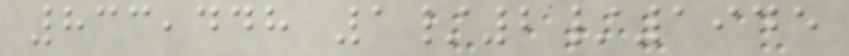833,448 1/2/1945
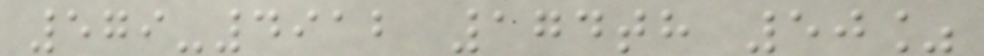579-4912 174th 50%
